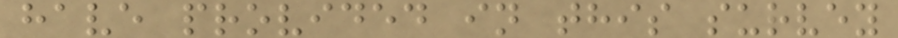have provided in this survey
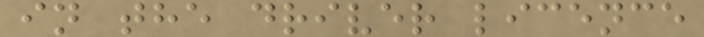in the driver licence
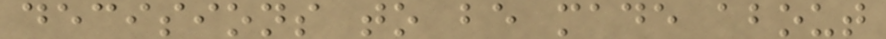decisions to be made about
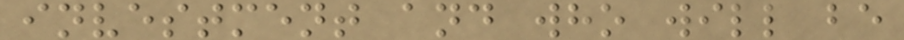investment and who will be
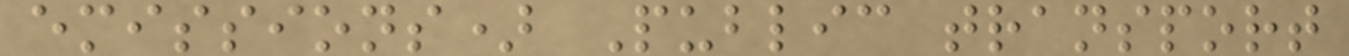emissions) Public transport
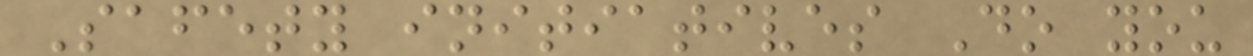Safety initiatives Do you
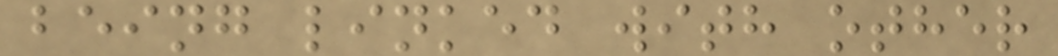being linked with other
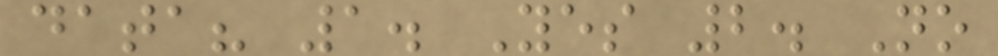data? 1. Yes 2. No
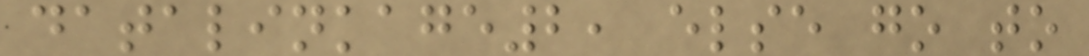datalinkage2, else go to
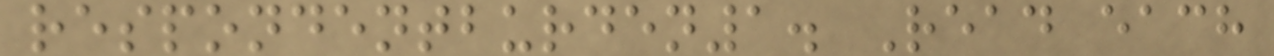respondentburden1. Read each
